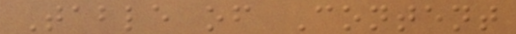Table of Content
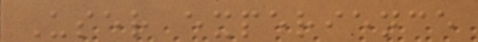User experience
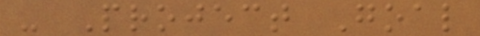- Project Goal
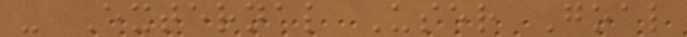- External User Goal
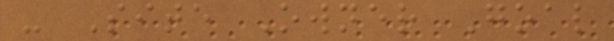- Site Owner Goal
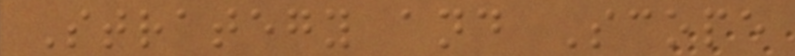Strategy and Scope
